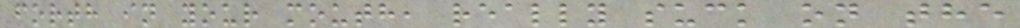forth in your mouth, really suck on the
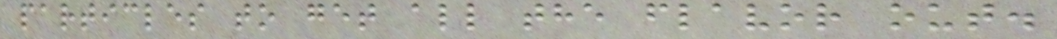particles to get all the flavor out.
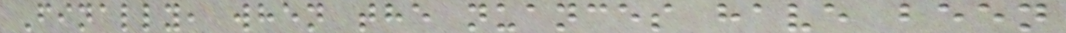Finally, when the nuances have been
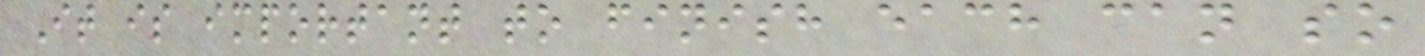It is important to finish each can so
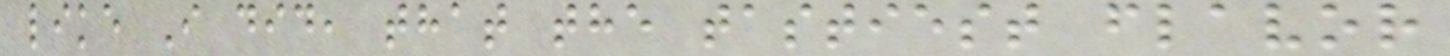like I did, that the tastiest flavor
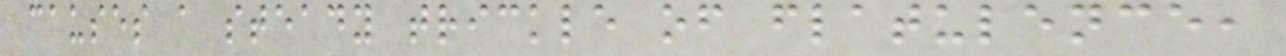causes a steady trickle of flatulence,
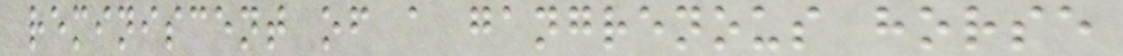reminiscent of a gangrenous horse
